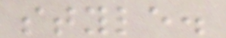style.
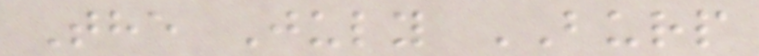The July BURP
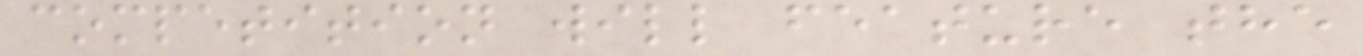competition will feature the
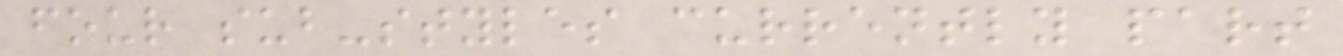four sub-styles currently part
